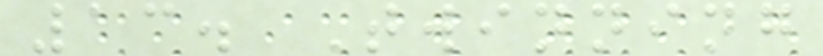13. Twinning
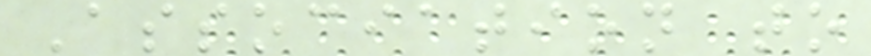Association to
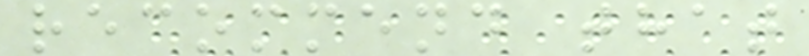recommend that
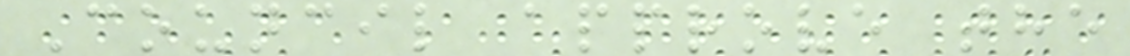Council approve the
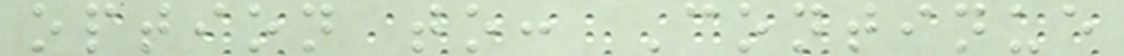option to: Continue
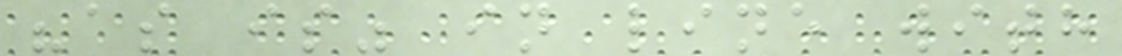"as is" in line with
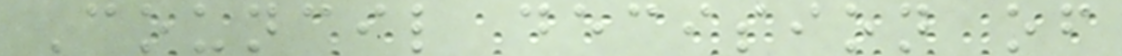Council decision of
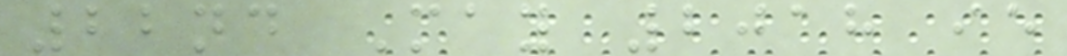22nd May 2018 ie
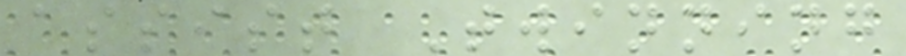assist Twinning
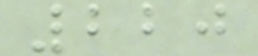220
